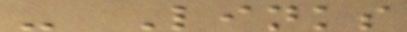- Links
